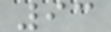93
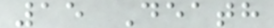15 Death
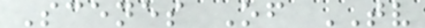Scenes Of TV
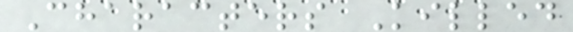Characters Killed
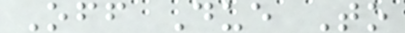Off Due To
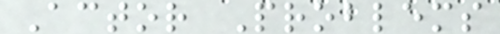Actor Problems
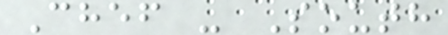Chef - South
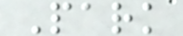Park
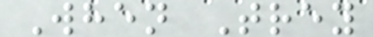When Trey
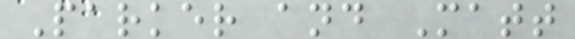Parker and Matt
